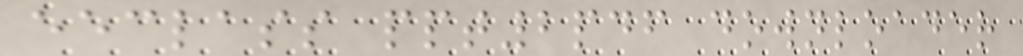eeclass ppt2pdf downloader
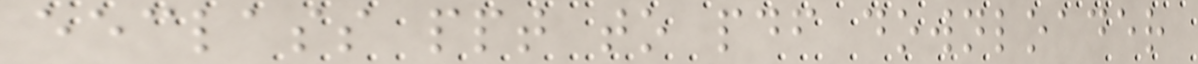eeclass ppt to pdf downloader
